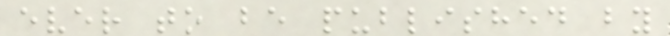ever to be published by
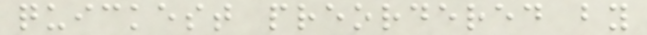quickest preordered by
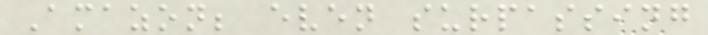Amazon; even surpassing
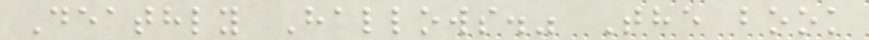Deathly Hallows." The book
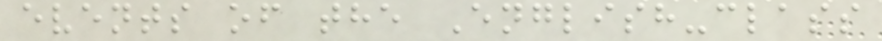events of the English-class
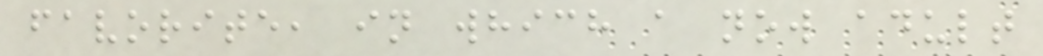favorite, in which a now adult
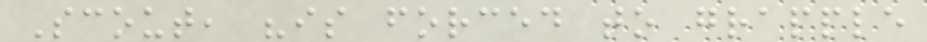Scout, "is forced to grapple
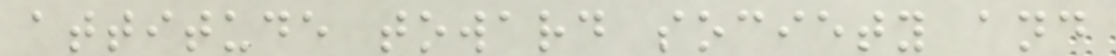attitude toward society and
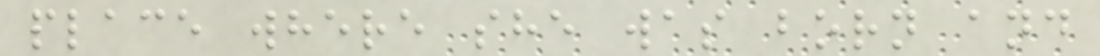place where she was born and
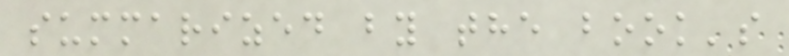summarized by the book's
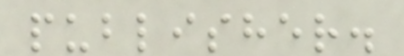publisher.
